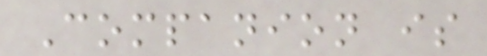Companion is
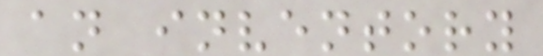an inventory
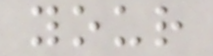your
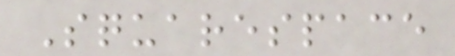Squarespace
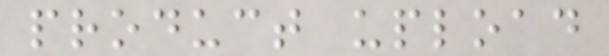product upload
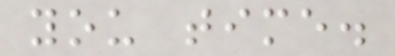you time.
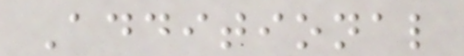Additional
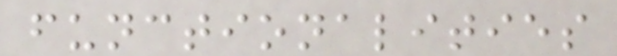functionalities
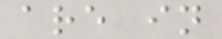are in
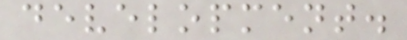development.
